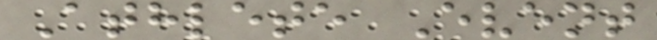Athlete Event
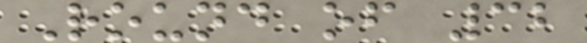Round of 32
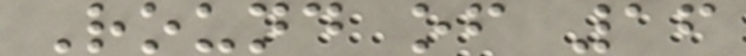Round of 16
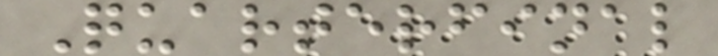Quarterfinal
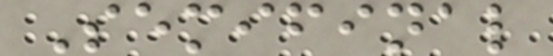Semifinal
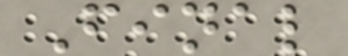Final
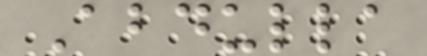Abdulla
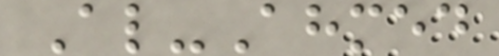Al-Ahmed
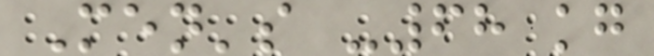Men's -68 kg
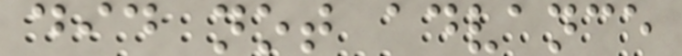did not advance
